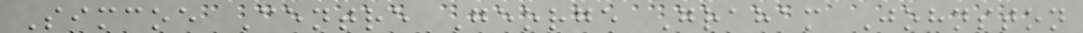Simcoe Centre George Graham Johnston
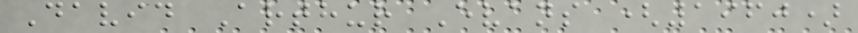David Arthur Evans (1960)
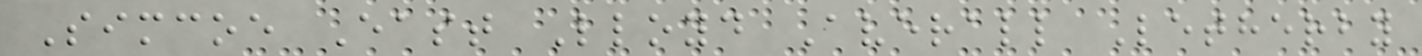Simcoe East Lloyd Averall Letherby
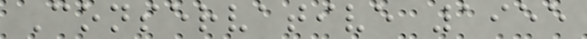Conservative 1955
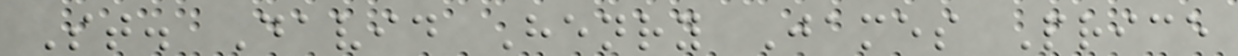St. David Henry James Price
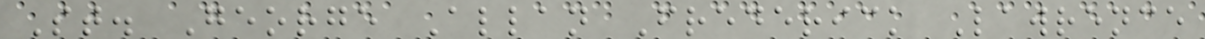St. George Allan Frederick Lawrence
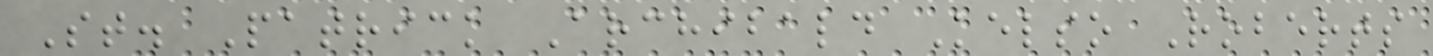St. Patrick Archibald Kelso Roberts
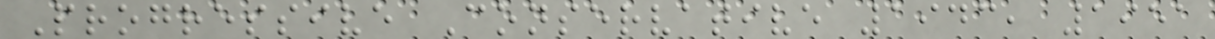Progressive Conservative 1943, 1951
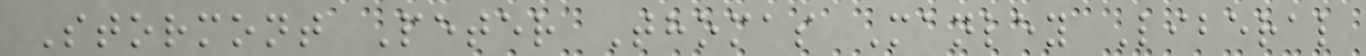Stormont Peter Thomas Manley Liberal
